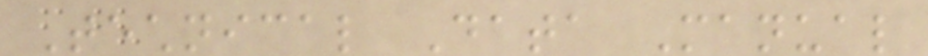Technical Data Manual
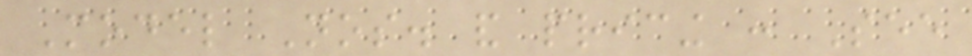Model Nos. and pricing : See
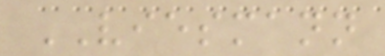VIESMANN
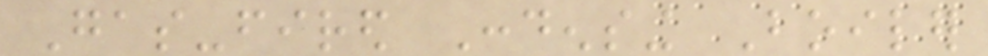Gas-fired Condensing Boiler
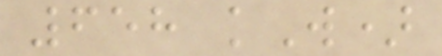658 kW)
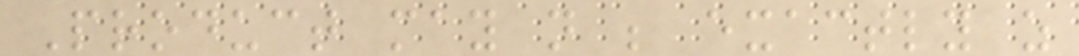Product may not be exactly as
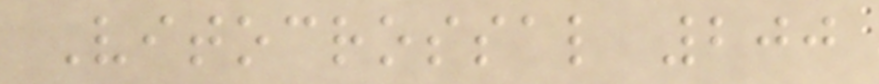Vitocrossal 200
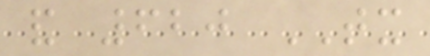and 620 TX
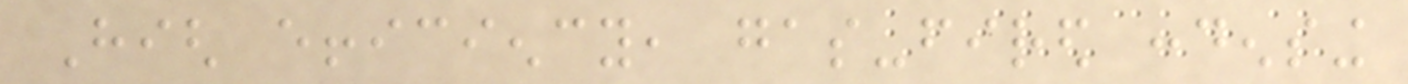High efficiency, gas-fired condensing
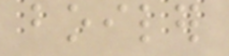boiler
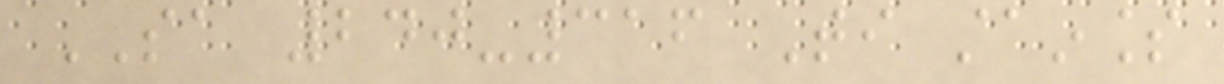SA 240-316 Ti stainless
